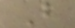B
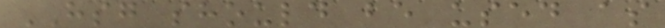HSG should be used as
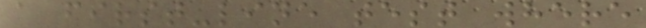a first-line test where
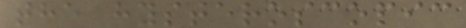the hysteroscopic
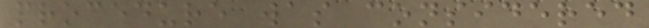procedure was considered
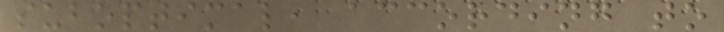suboptimal, according to
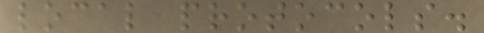local protocols.
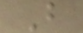B
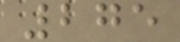275
